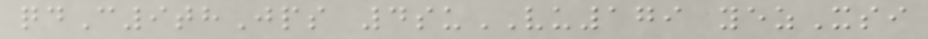qdC9thJps 4suVU179 yezXsi
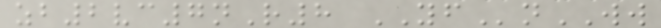zb2vc7nR8 YFnWW
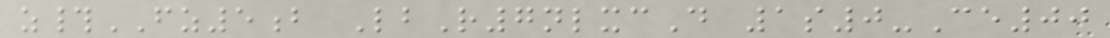z#FZ5b LbR7nlxcD 1s0-Ce00
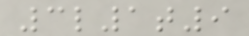3l1t9
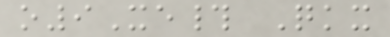o9Xe# Qkx
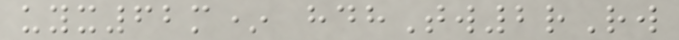uyx62m* hdhTw2rRw
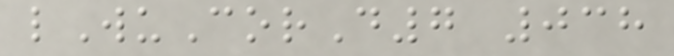lWuCorD7 038
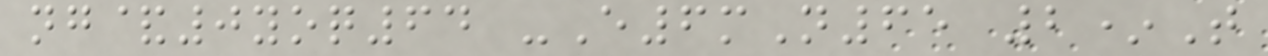ng&0yoq64 -E6mN65 2*T
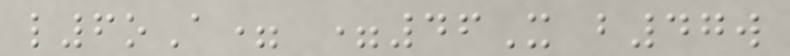l6oA= =46X b47w
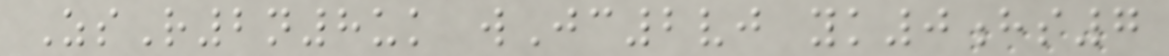ZsR2n8uk wJc2vj yk0hs7
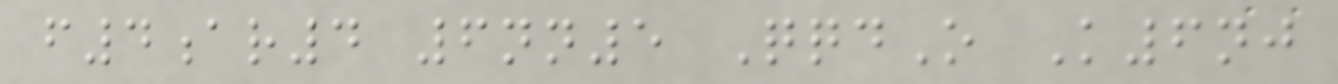f4ar4 6nn5 QqdO K6nj
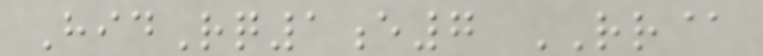HidRq1e7 RR@
